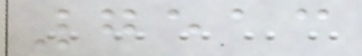7513
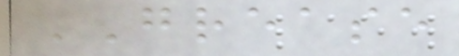GREASE
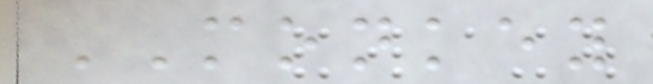MONKEY
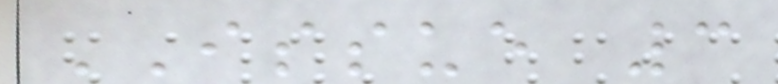ISSUE 3
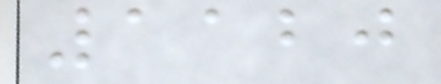1120
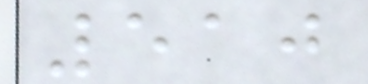510
